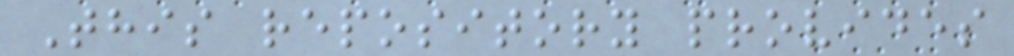This repository provides
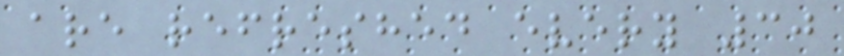are refreshed every 30
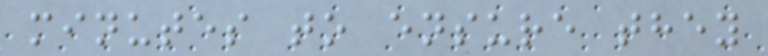minutes to ensure they
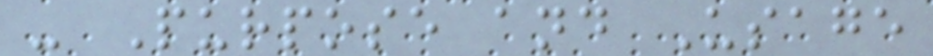- Purpose and Usage
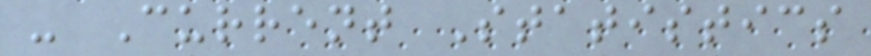- Current Statistics
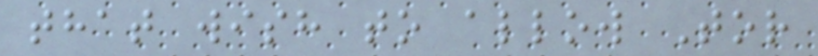that wish to allow Tor
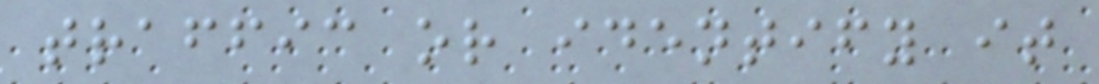traffic or identify it
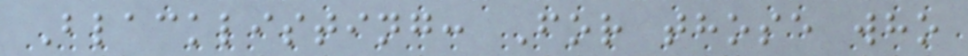Blacklisting: For those who
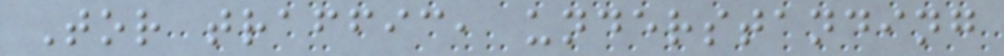Tor traffic, understanding
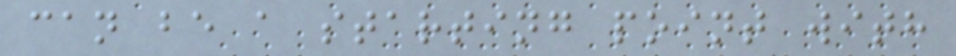can be a starting point with
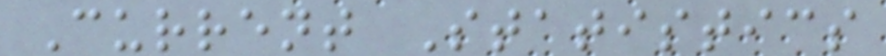Current Statistics
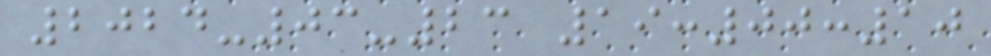2024-03-23 19:00:10
